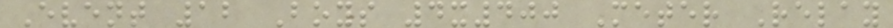Event 12 Boys 4x400 Meter Relay
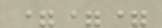===
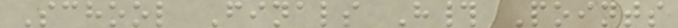School Finals H# Points
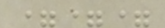===
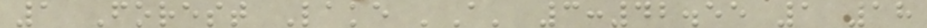1 Forest Lake 'A' 3:42.55 1 18
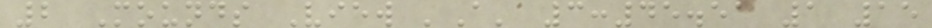2 Mounds View 'A' 3:45.51 1 15
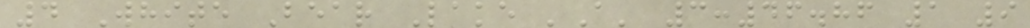4 White Bear Lake 'A' 3:46.86 1 9
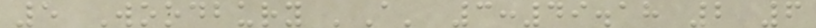5 Woodbury 'A' 3:49.18 2 6
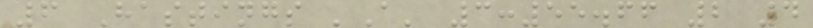6 Hastings 'A' 3:55.66 2 4
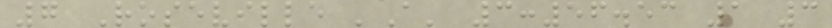7 Roseville 'A' 3:56.53 1 3
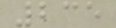235
